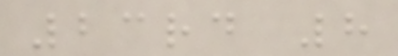23rd 8
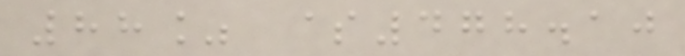88% $478.10
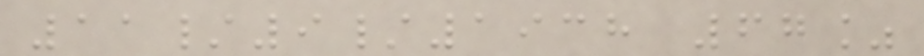11/9/1938 67%
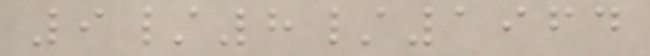9/8/1964
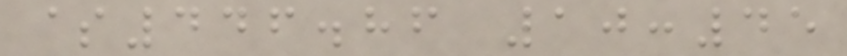$446.86 10:45
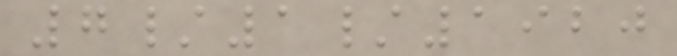7/1/1920
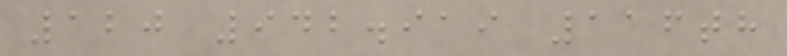120 942.919 116th
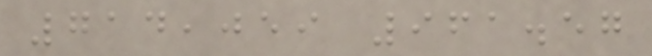714,059 961.57
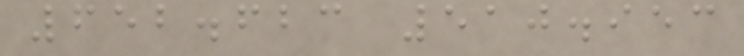652.623 510.953
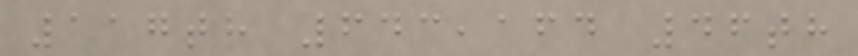117th 643,164 46th
